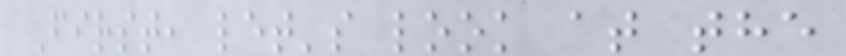First, let's look at the
